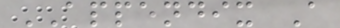APPENDIX A
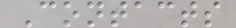Contacts
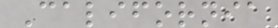California
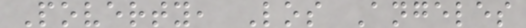Poverty, Los Angeles
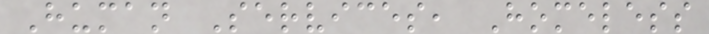Human Services, Homeless
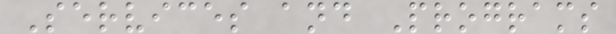Services and Programs
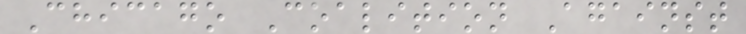Chicago Coalition Against
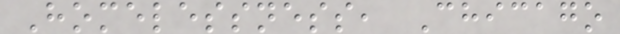Homelessness, Chicago
